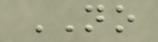NO
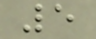5
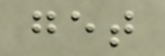get
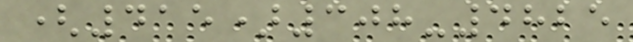(415)308-4825
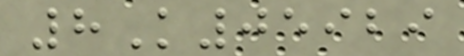8K05929
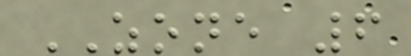ZONE 6
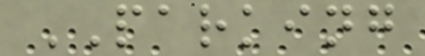PARKING
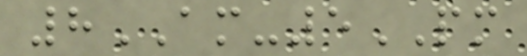8AM-5PM
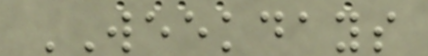WEEKDAYS
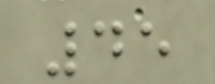45
